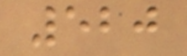520
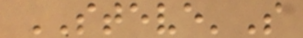STEVE'S
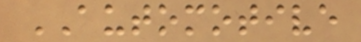AUTOMOTIVE
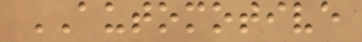AUTOMOTIVE
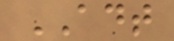ADT
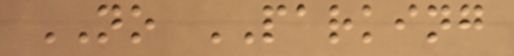NO PARKING
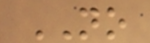NO
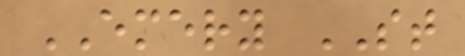EMERY ST
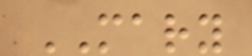MARY
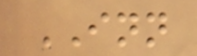INN
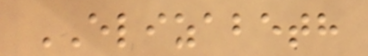ELIZABETH
